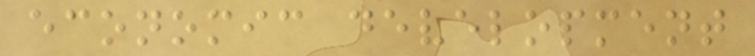economic development
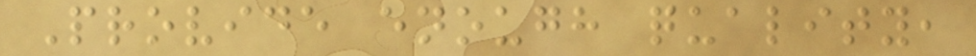Provide enough quality,
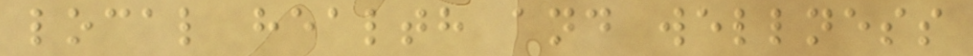local health and wellness
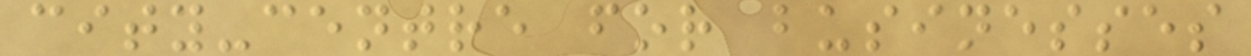city-centre for businesses
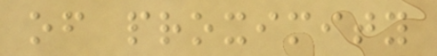of proximity
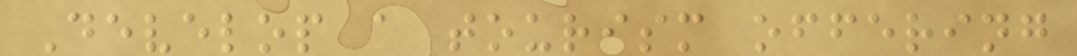Develop a tourism offering
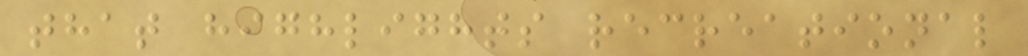that highlights recreational
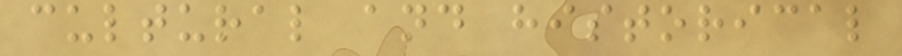cultural and historical
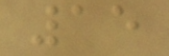15
